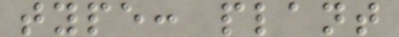type: plant
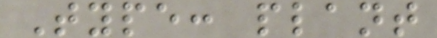Type: plant
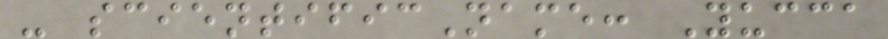- scientificName: Yucca
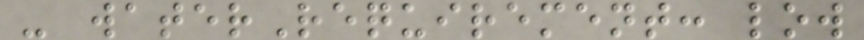- waterRequirement: low
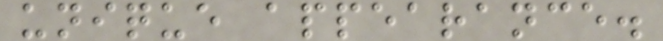unique appearance.
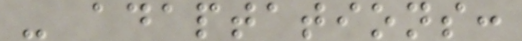- adaptations:
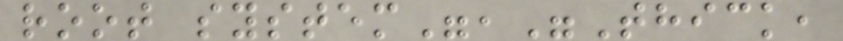root system","Thick,
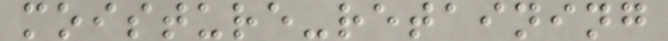moisture-retaining
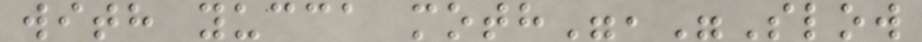with yucca moth","Slow
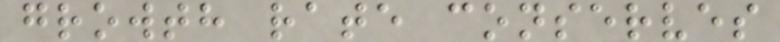growth rate conserves
